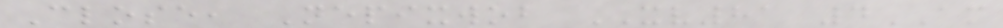Close, Nepixwob XV81 4AM
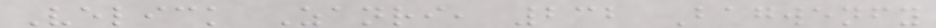Velick Zanri, 232 Bagwenfy
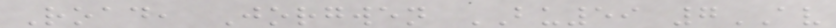Road, Jorgwen BU59 7AV
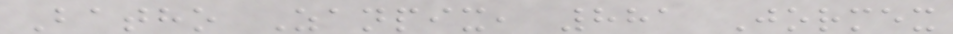Batho Zanpix, 881 Jormex
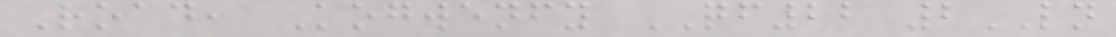Road, Kogwenfy QF22 2LN
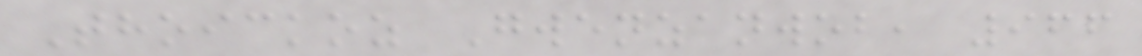Thoickoz Gwenzanwob, 966
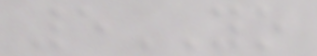5YO
